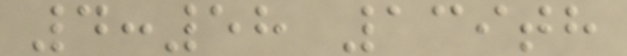4:58 139th
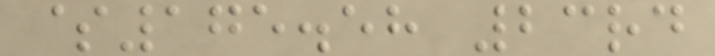$175.58 23rd
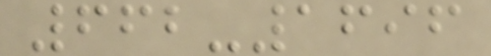662-1696
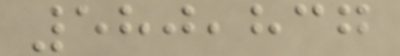580,837
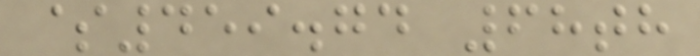$459.74 68th
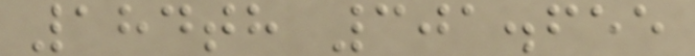184th 301.655
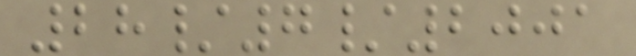28/7/2001
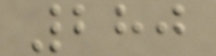280
